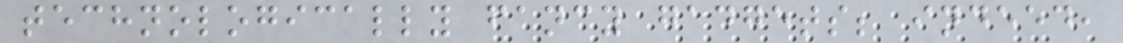technologically fancy gadgets; indeed,
